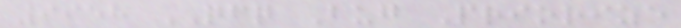9958 QFQ Bug Priorize
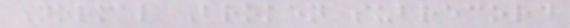Normal Broken subrecord
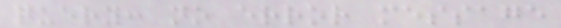query: no error message
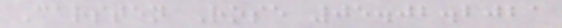Carsten Rose 05.02.2021
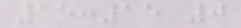15:15 0
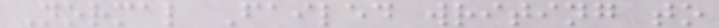Normal Failed writing to
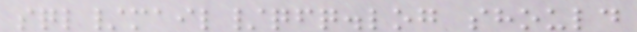sql/mail/qfq.log should
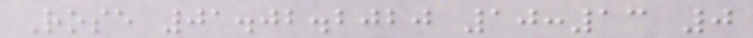Rose 01.02.2020 10:13 0
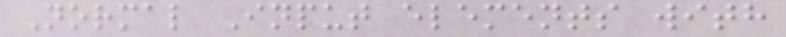Normal Input elements with
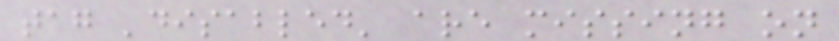tag 'disabled' are missing on
